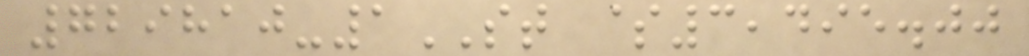729810-1ST $3,495.00
